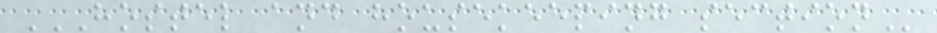HOSTEL AND HOUSEKEEPING SECTION
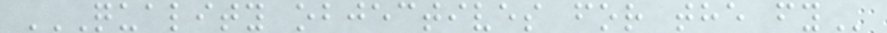QUALITY OBJECTIVES FOR THE FY
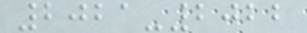2021-2022
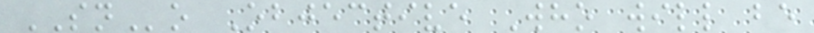SNo Objective Who will be
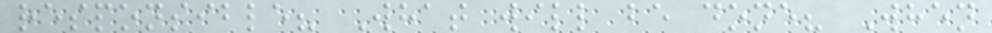responsible? What will be done? When
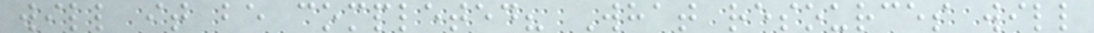will it be completed? What resources will
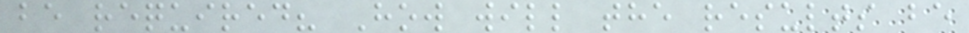be required? How will the results be
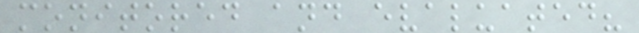monitored and evaluated?
